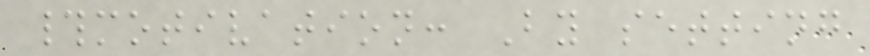#motivation: By setting
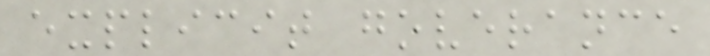explicit goverance
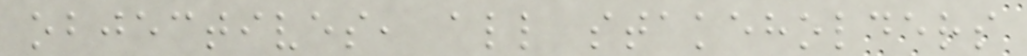objectives, all stakeholders
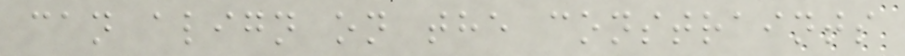can align on the constraints
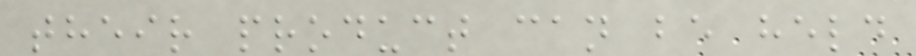their product can be held
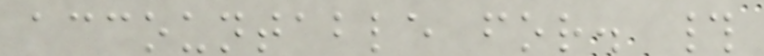accountable for. #
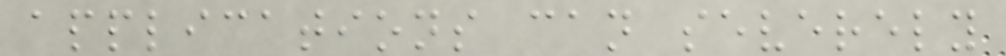applications can severely
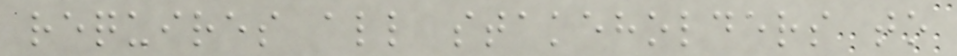requires all stakeholders to
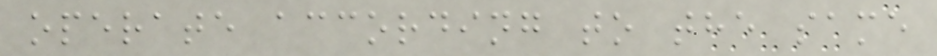operate according to the same
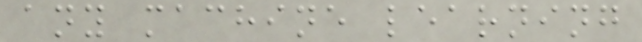any machine learning
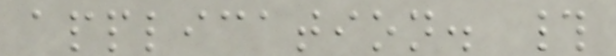application. #
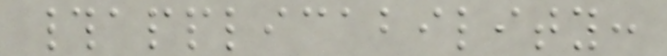#applicability:
